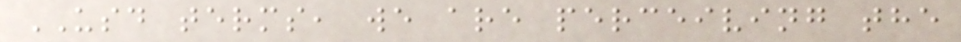USD terms, we are perceiving the
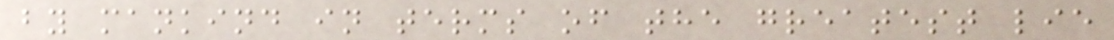by mankind in terms of the greatest lie
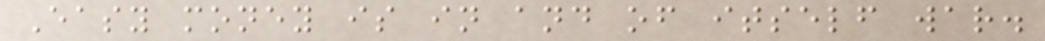Easy money is in and of itself war.
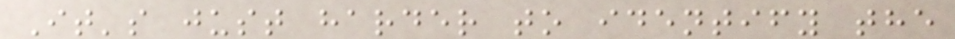It's just harder to identify the
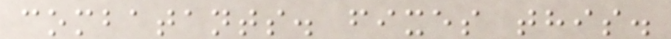combatants. fixes this.
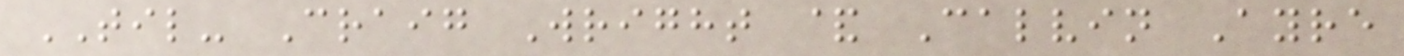TIL- Craig Wright & Calvin Ayre
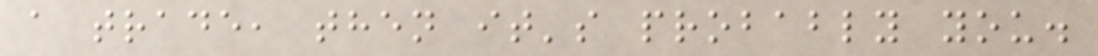a trade, then it's probably you.
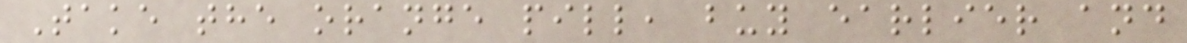Take the orange pill, buy earlier and
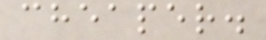cheaper.
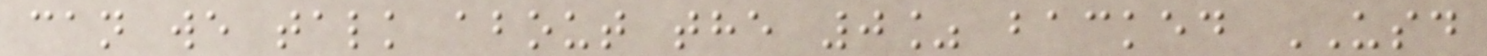can we talk about the 0% backed USD
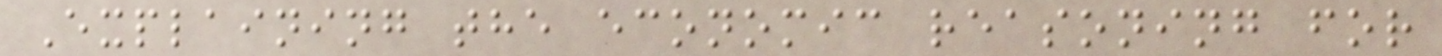Explaining the economic reasoning for
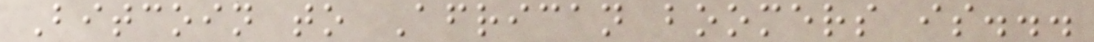Bitcoin to African boomers is...
